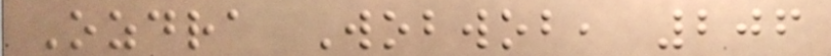Ozdra Wobwob, 206
